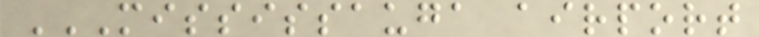MISSISSAUGA AIRPORT
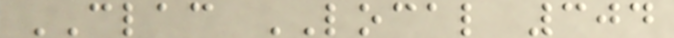CLAC LOCAL 304
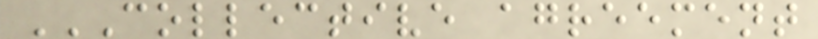COLLECTIVE AGREEMENT
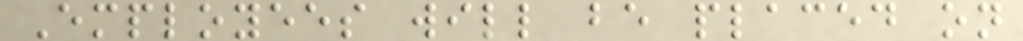Employees will be placed on
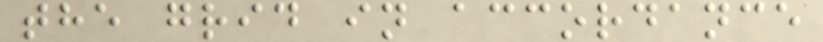the grid in accordance
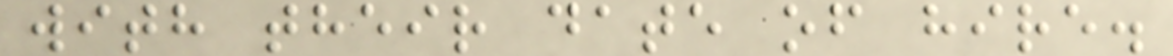with their date of hire.
